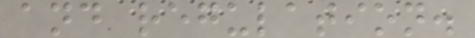and regulation.
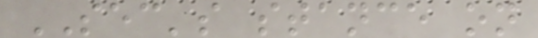SEC's stance on
